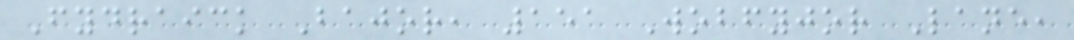Fydraick Bajor, 151 Wobfyjor Lane,
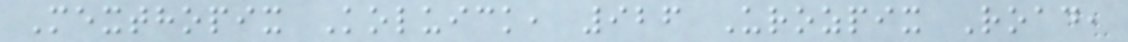Mexthopix Koluick, 926 Urozpix Road,
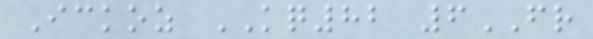Ickoz KQ82 6FR
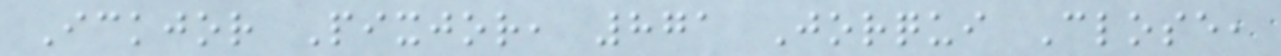Ickjor Pixjor, 871 Jorqui Close,
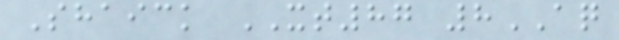Shaick XT87 8AQ
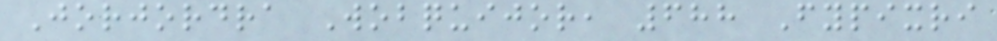Jorjordra Wobquijor, 688 Fypixri
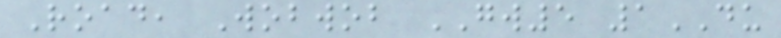Road, Wobwob GW5 1DU
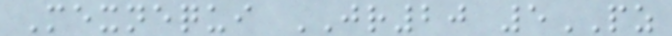Mexnequi JR20 5PZ
